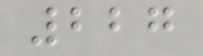227
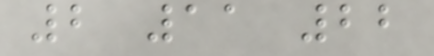2 11 22
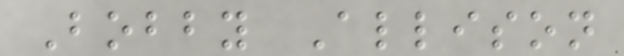Bobby Allison
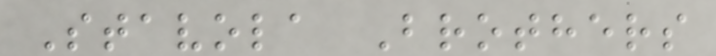Stavola Brothers
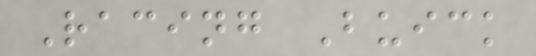Racing Buick
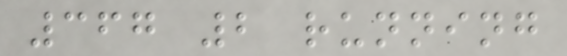367 2 running
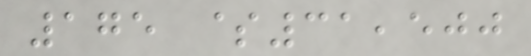175 $31,500
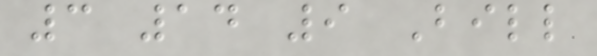3 14 9 Bill
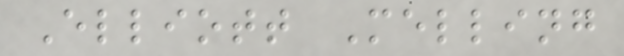Elliott Melling
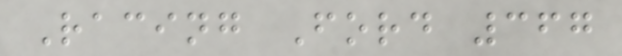Racing Ford 367
